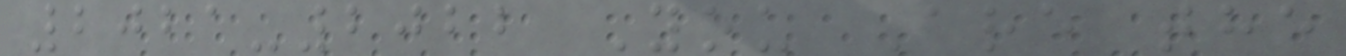2021-2022 You Are the
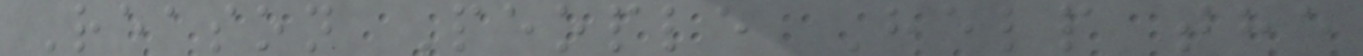Reason People Help the
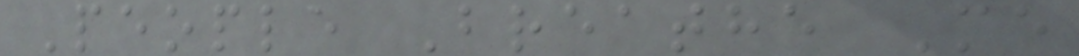People Breathe Me
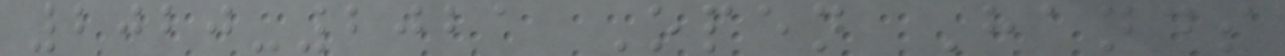2020-2021 Open Hands
